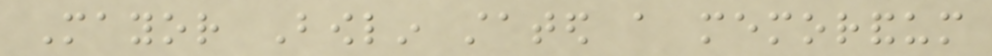Mayor Bowlin stated a memorandum
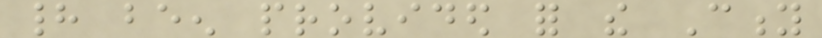had been provided for the City
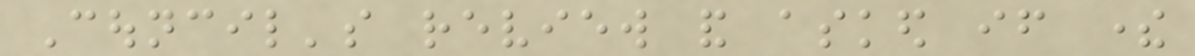Council's review and asked if there
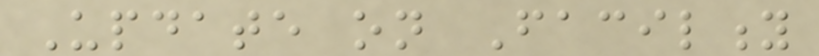Update on Facility
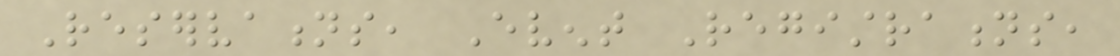Reservations, Event Registrations,
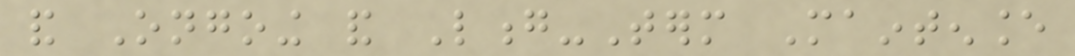and Ongoing and Long-Term Maintenance
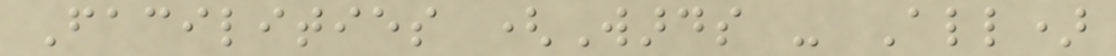Facilities (Wards - All)
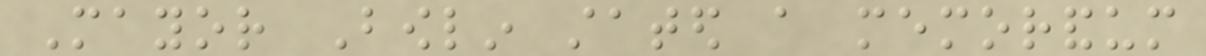Mayor Bowlin stated a memorandum
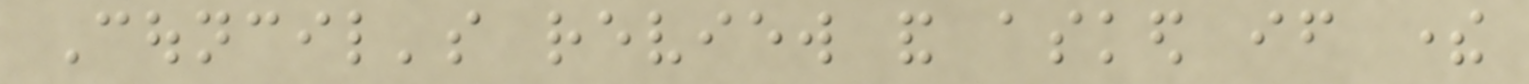Council's review and asked if there
